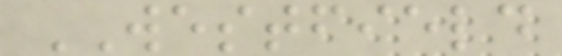WESTFIELD
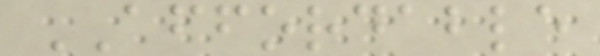AFFORDABLE
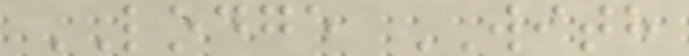LODGE WITH
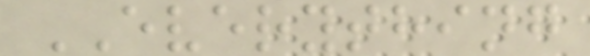EVERYTHING
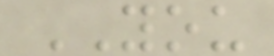YOU
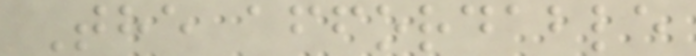The affordable
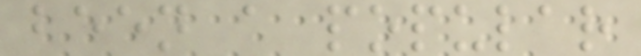been a popular
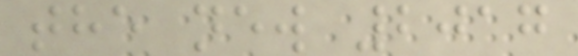the new 2017
